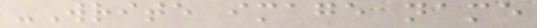-Write image name
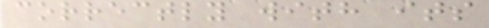correctly with its
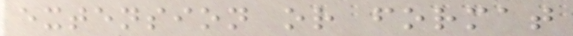extension or format
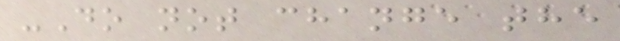-Do not change the
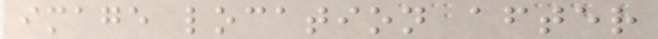image location after
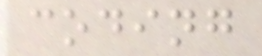coding
